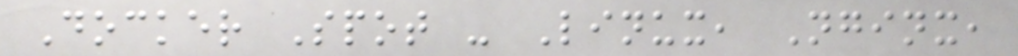Docker Spot - Linux, Nginx,
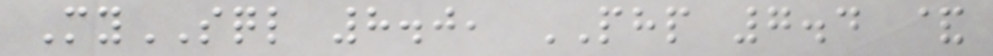MySQL 8.0, PHP 7.4 &
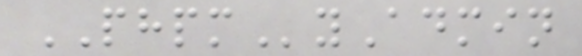PHPMyAdmin
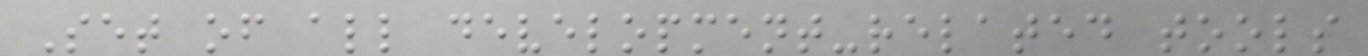Set of all development-related tools
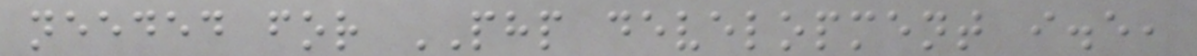needed for PHP development i.e,
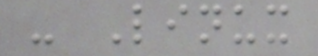- Linux
